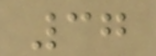37
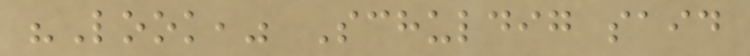"Look," Schuldig said
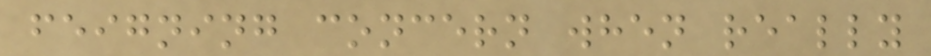feigning concern when really
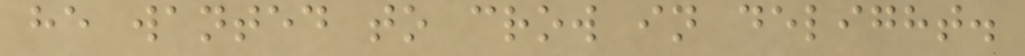he wanted to crow in delight.
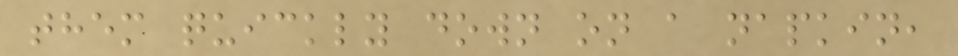them quickly down on a napkin,
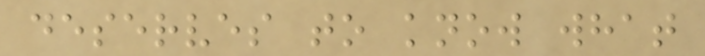deserves to know what
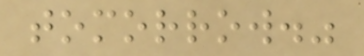tomorrow."
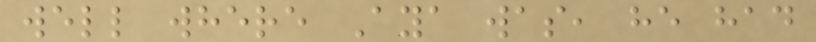well where Aya was, he had
